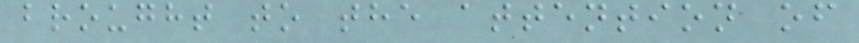brought to the attention of
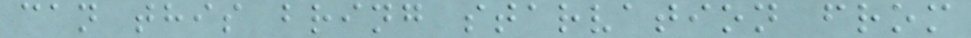can this bring starvation from
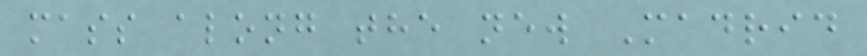mass along the new Madrid
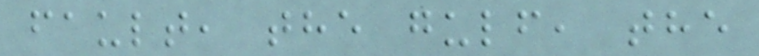fault, the gulf, the
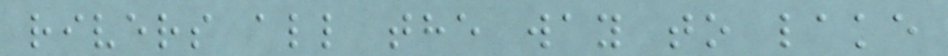rivers all the way to lake
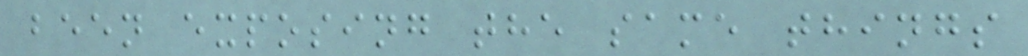been exposing the same things
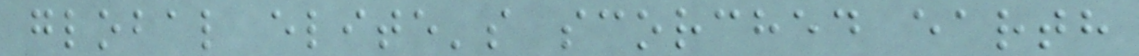global elite's scorched earth
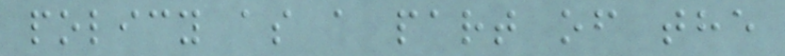policy as a part of the
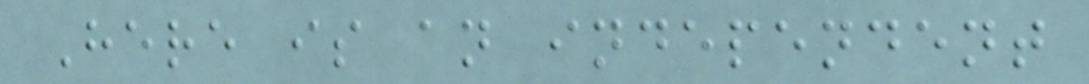Here is an independent
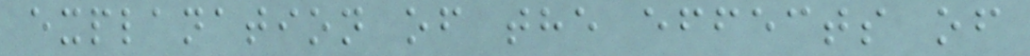explanation of the effects of
